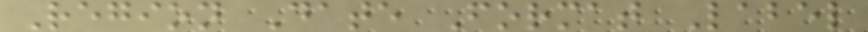Region Date Format Label
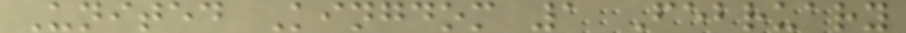United Kingdom 1 February
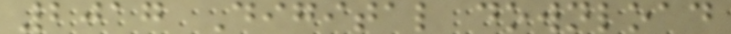2017 Digital download
